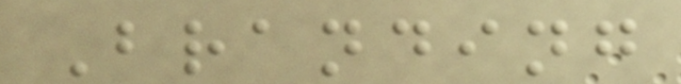Branding
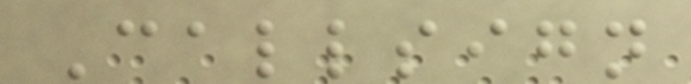Callsign
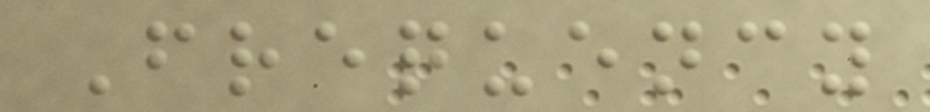Frequency
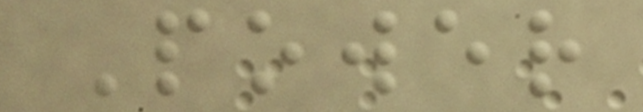Power
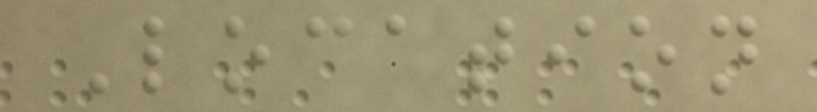Location
